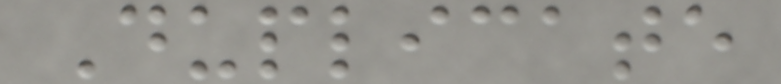Duplicate
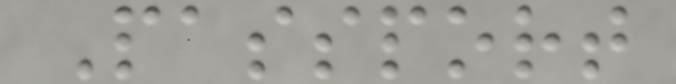Passport
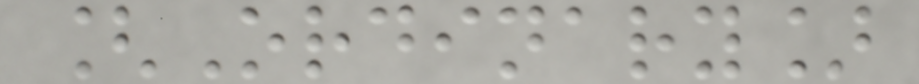[Ordinary]
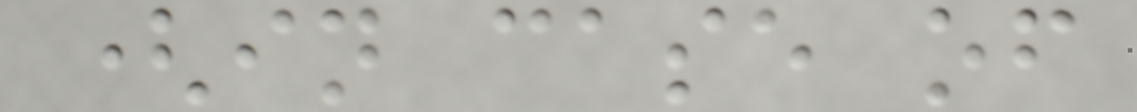(in case of
